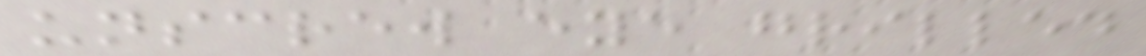unscrew eye grilled
